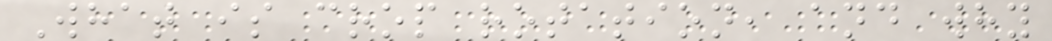What is crop rotation, and why
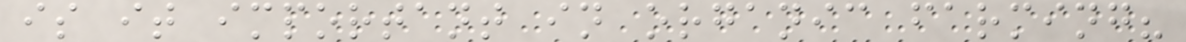is it important in organic farming?
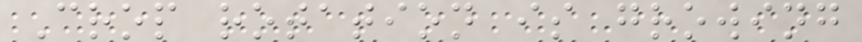Crop rotation is growing
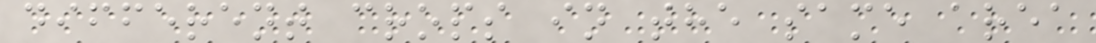different crops in the same area
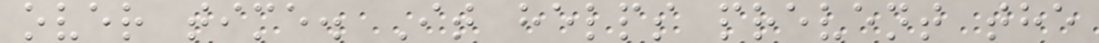over time. It helps prevent the
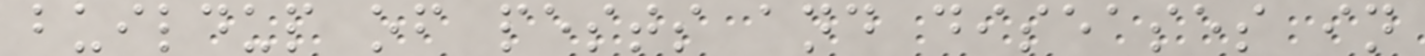buildup of pests and diseases in
